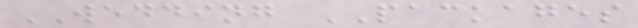WEDDING PACKAGES
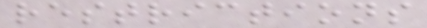restrictions
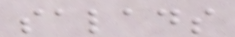salads
